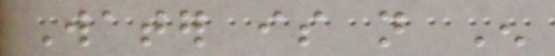Water is not Enough
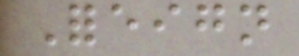Foreign
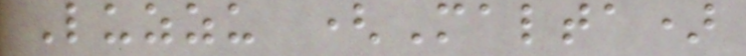Luzzu (Malta)
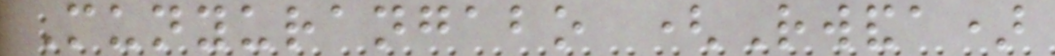Munyurangabo (Rwanda)
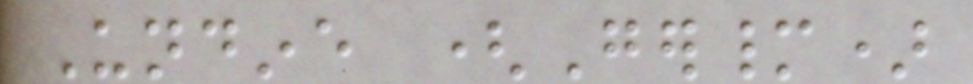Undine (Germany)
